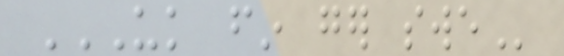UK FIN GER SWE
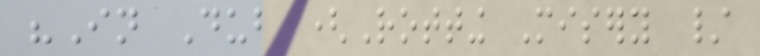"In Dub (Rotting Misery /
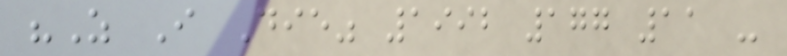"As I Die" 1992 177 11 -
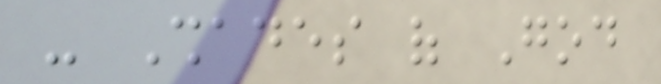- Shades of God
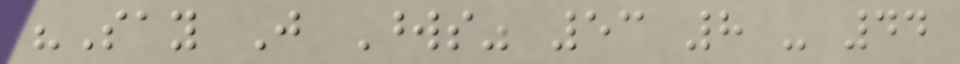"Say Just Words" 53 8 - 44
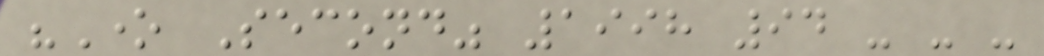"One Second" 1998 94 - - -
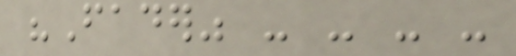"Fader" - - - -
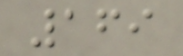169
